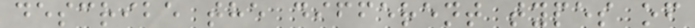describe the different types of
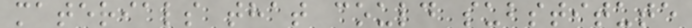materials that could substitute
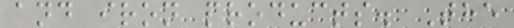and iron products. The
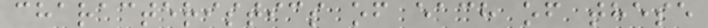characteristics of each of these
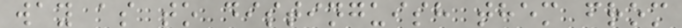way as to distinguish them from
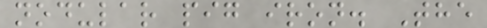nodular pig iron. The
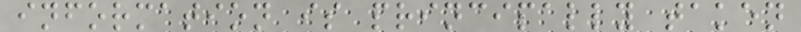information is principally taken
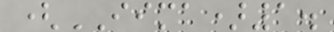(IIMA)1.
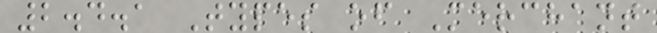2.4.1 Types of Merchant
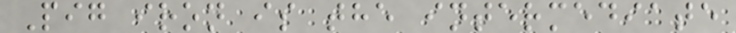Pig iron is the intermediate
